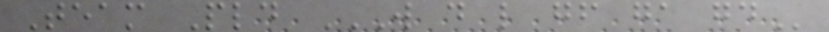Team Pld W D L GF GA GD
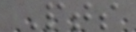Pts
